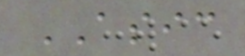ASIC
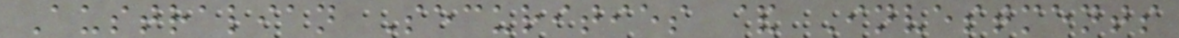Australian Securities & Investments
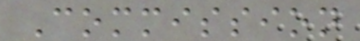Commission
